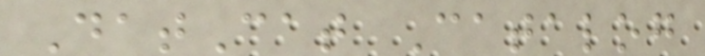DatCat Catalog
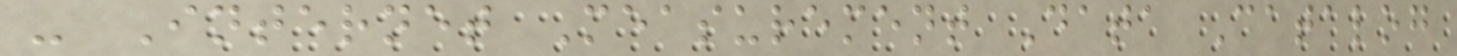- Internet Measurement Data Catalog
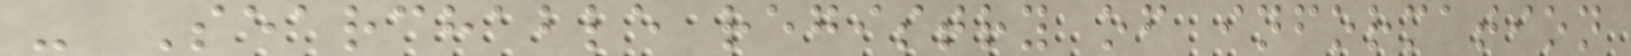- Searchable registry of information
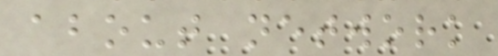about network
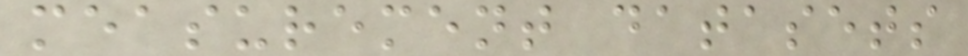measurement datasets
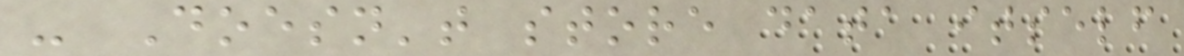- Doesn't store data itself
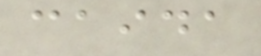caida
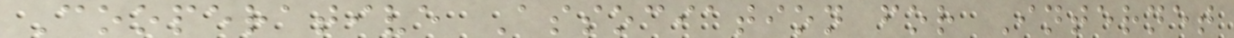Cooperative Association for Internet
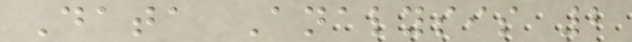Data Analysis 2
